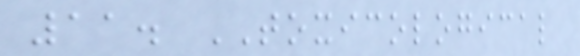11. TOXICOLOGICAL
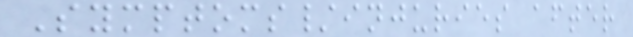Symptoms/injuries after
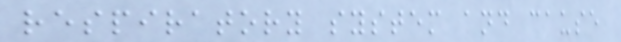respiratory system and cause
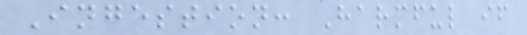Ingestion: Harmful if
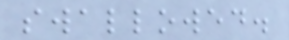swallowed.
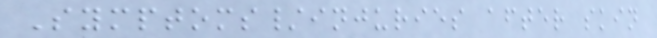Symptoms/injuries after skin
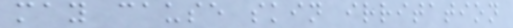may cause skin irritation
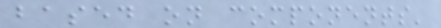based on components'
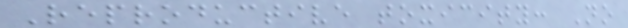Reproductive toxicity: No
